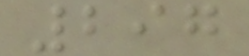297
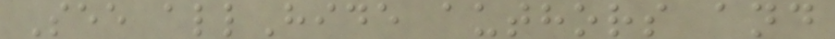See allHide authors and
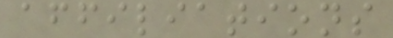affiliations
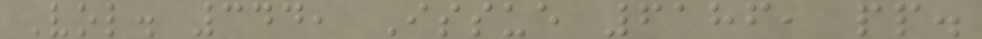Vol. 344, Issue 6186, pp.
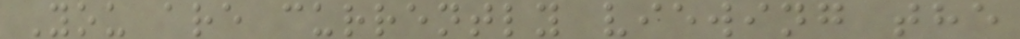You are currently viewing the
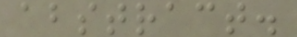abstract.
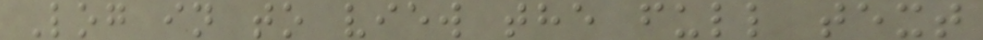Log in to view the full text
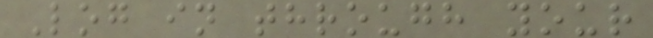Log in through your
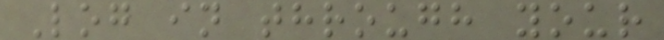Log in through your
